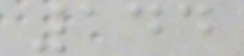144
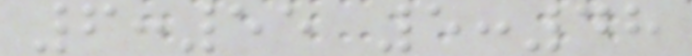6:55 5:48
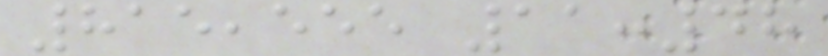815,555 11:48
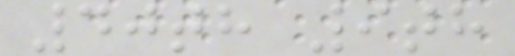40th 9th
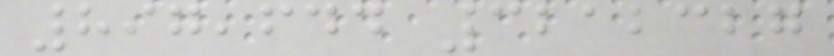897,644 3212327
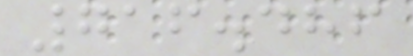716.486
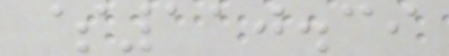$110.39
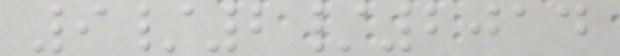9/2/2014
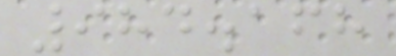984.168
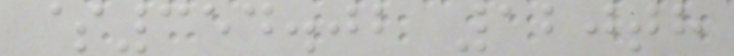$354.02 120th
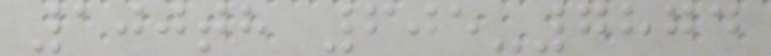100th 605-7874
